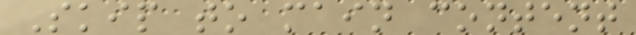Skip to main content
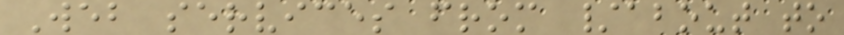Web services from /about to
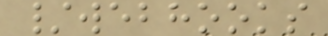/webhooks
